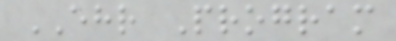EHR Program
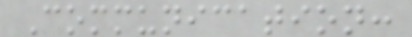Communication:
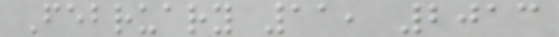February 11, 2013
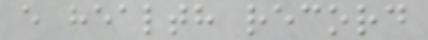e health record
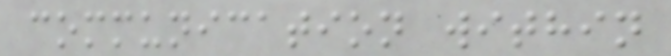communication within
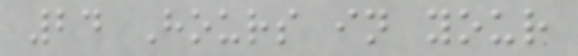24 Hours in your
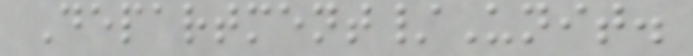Department/Unit.
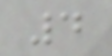4
